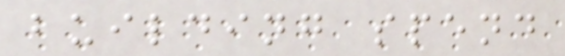building spend
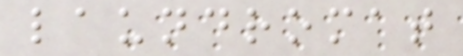laundromat
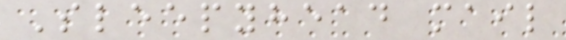Sleepyhead mail
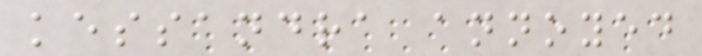kessandra annoyed
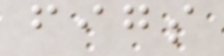figs
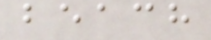beach
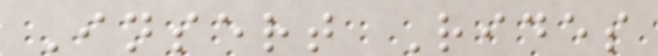Insert Rides
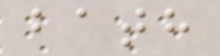bath
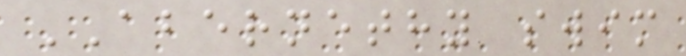ABERNETHY swim
